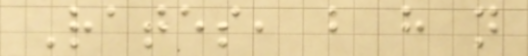Rates, but have not
